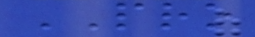PRO
